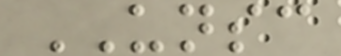UNSC
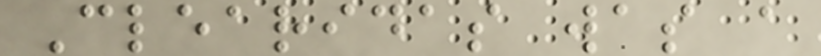Clearidas was a
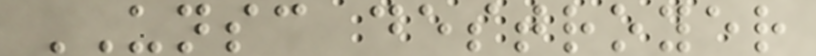UNSC destroyer
